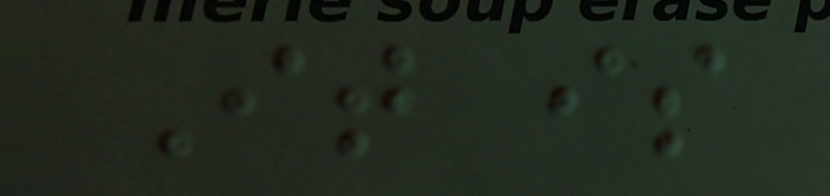It is
